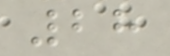28
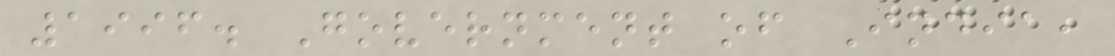1996. Government of India,
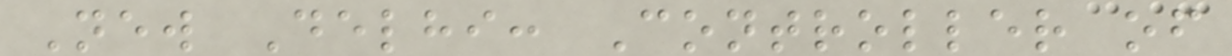New Delhi: Controller of
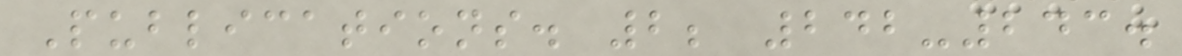Publications. 2; 242-243.
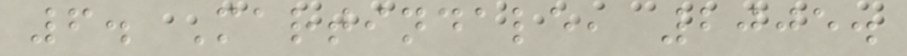6. Martindale, 2005.
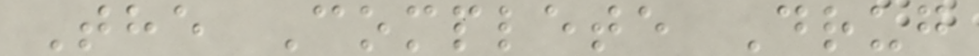The Complete Drug
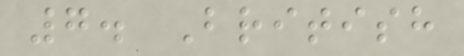7. British
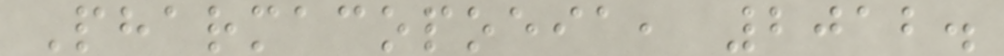Pharmacopoeia, 2012.
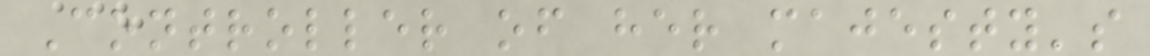Controller of her majesty's
